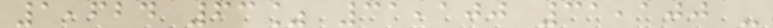1,624 63% 31,100 31,100 -
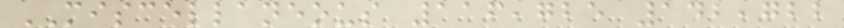MISCELLANEOUS 116,725 142,722
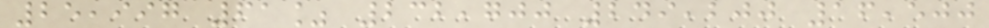25,997 61% 232,700 249,200 16,500
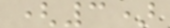(3)
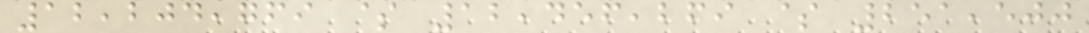12,204,769 $ 12,456,269 $ 251,500
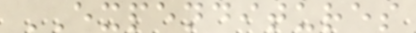EXPENDITURES
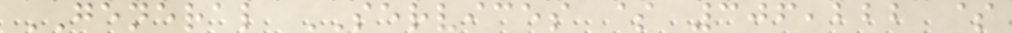GENERAL SERVICES $ 306,222 $
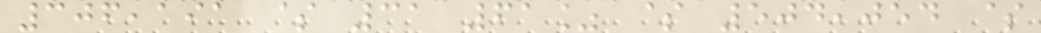306,191 $ 31 61% $ 504,054 $
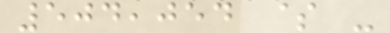504,054 $ -
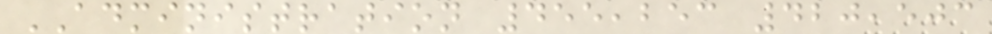ADMINISTRATION 455,253 420,503
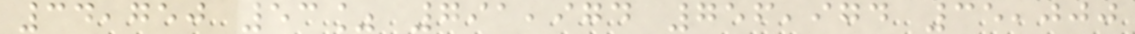34,750 53% 791,974 756,974 35,000
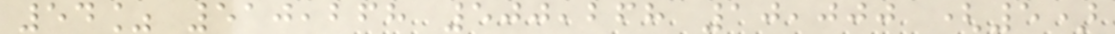54% 510,268 500,268 10,000 (5)
